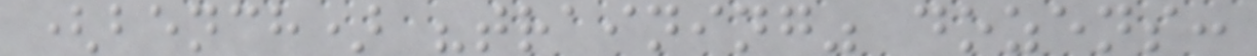(bench) "training" dozens:
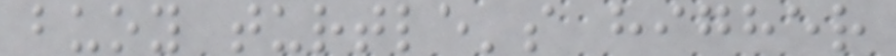buoy turtle's higher
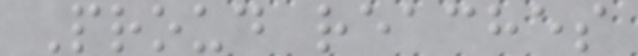Proud reaches
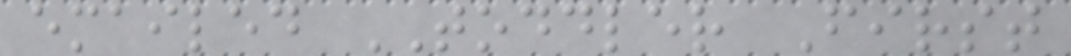emailed TODDLER First
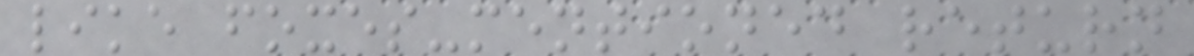like foxes-mentioned return
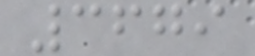3679
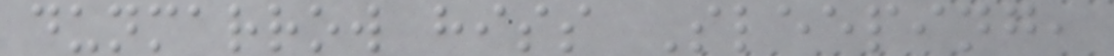dunmarrow hiss Sleeping,
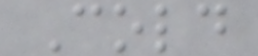Cold
